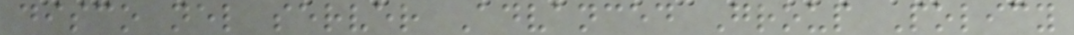disco nel server Advanced Group Policy
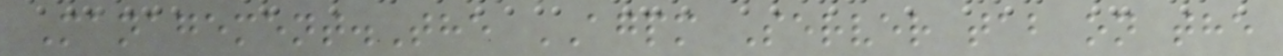Management.The AGPM Server tab on the
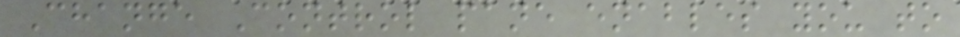Change Control pane enables you to
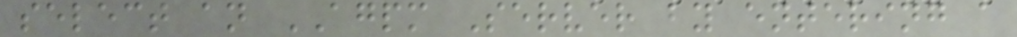select an AGPM Server by entering a
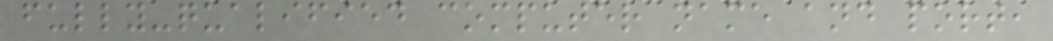fully-qualified computer name and port,
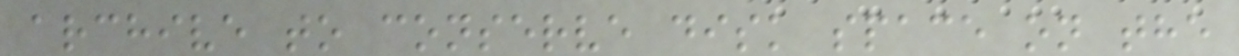archive to conserve disk space on the
